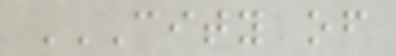CITY OF
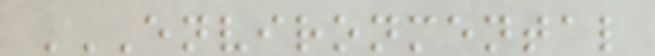ENVIRONMENTAL
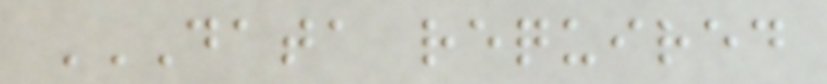DATA REQUIRED
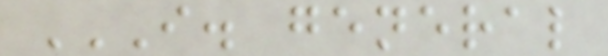I. GENERAL
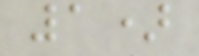1)
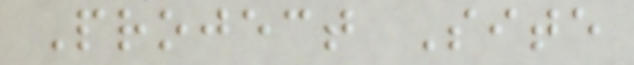Project Site
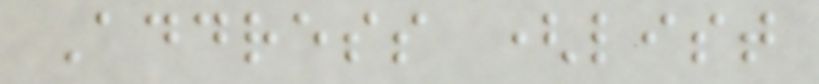Address (list
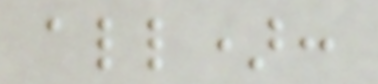all):
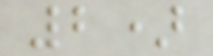2)
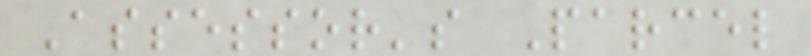Assessor's Parcel
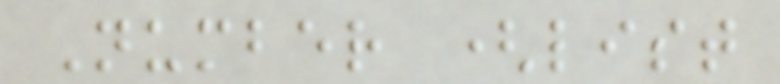Number (list
